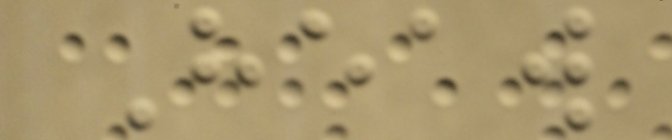Heaw
